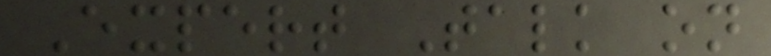Expert Talk on
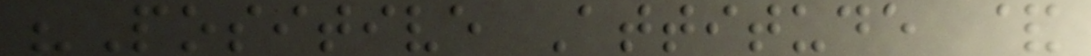"Positive Attitude &
